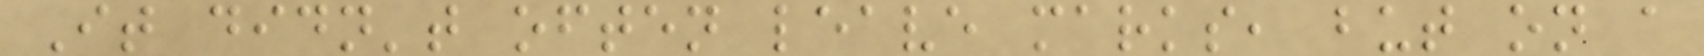It didn't often leave marks, but on a
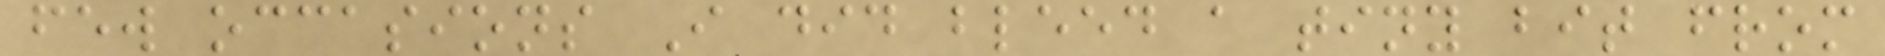few occasions I did bleed a tiny bit from
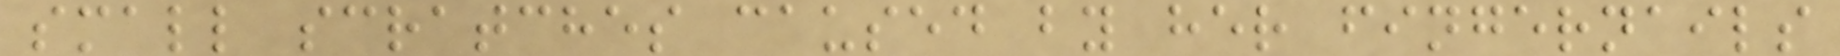small scratches caused by her fingernails
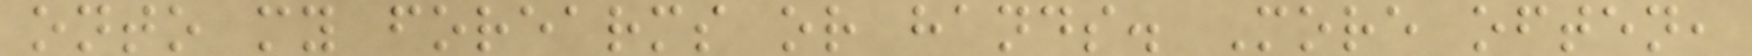onto my forearms or hands. More often,
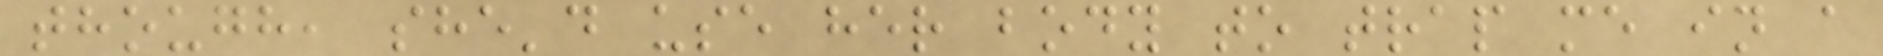though, she'd use her body to trap me in a
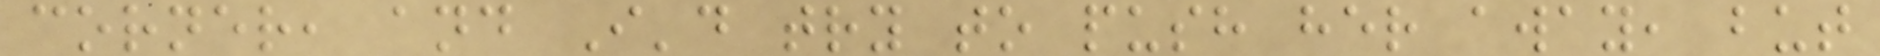corner, and I'd try to push her away, but
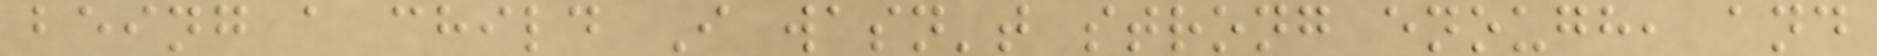being a child I wasn't strong enough, and
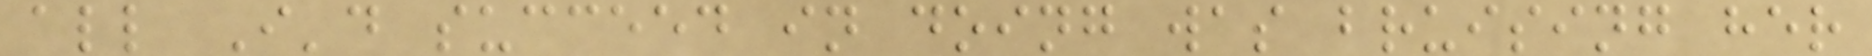all I'd succeed in doing was bruising her
